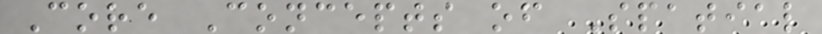Core Concepts of Spatial
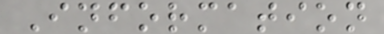Information
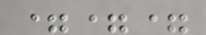===
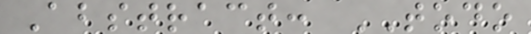Abstract: TODO
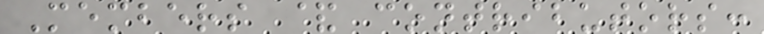Members & contributors:
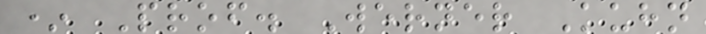* Prof. Werner Kuhn
